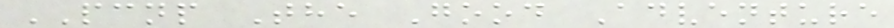PCNP The Good Adventure
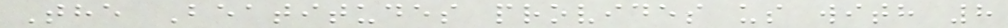The Beatitudes provides us with 8
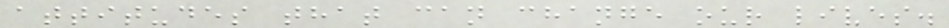attitudes that can change our lives.
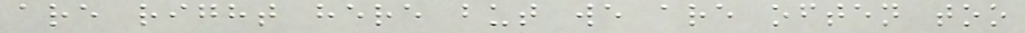are right here but we are often too
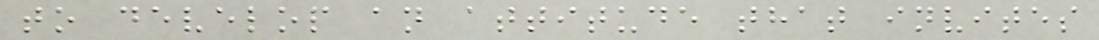to develop an attitude that invites
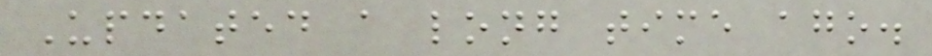Updated a long time ago.
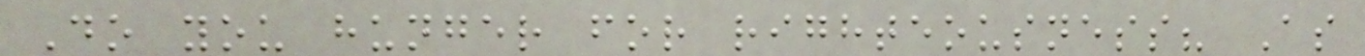Do you hunger for righteousness? As
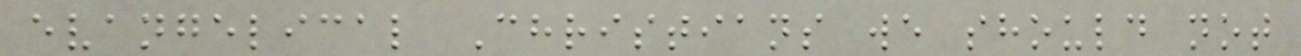evangelical Christians we should not
